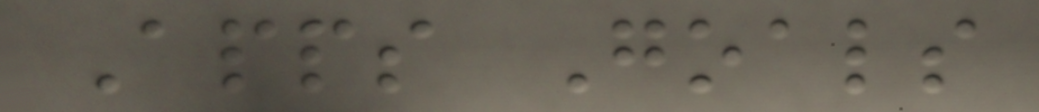Apps Goals
